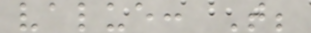value: T;
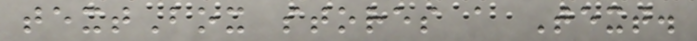textBox stores a Text.
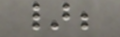};
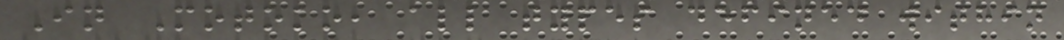In Motoko, all types defined within
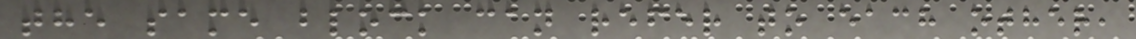the same block can refer to each other,
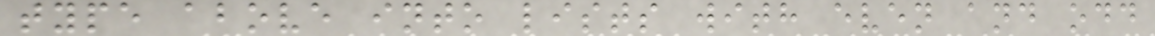type above into lists with even and odd
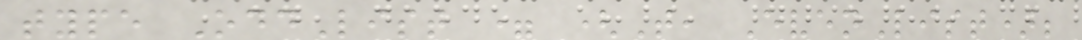type OddList = (T, EvenList);
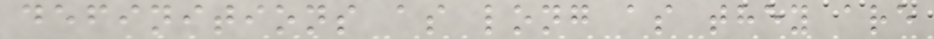definitions as long as they are
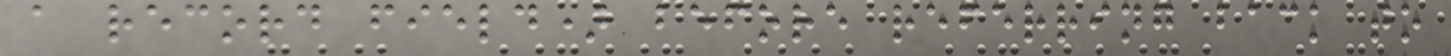a record field) before referring back to
